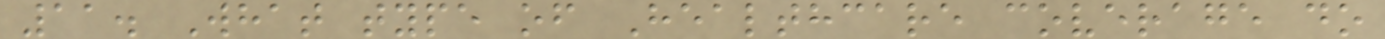11. What type of Healthcare coverage do
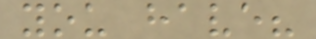you have?
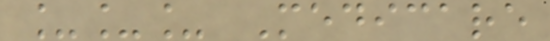___ Medicare
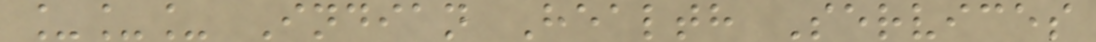___ Indian Health Services
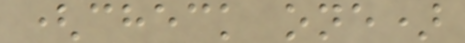(check one)
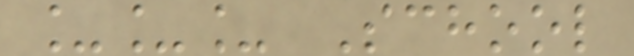___ School
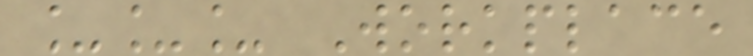___ Workplace
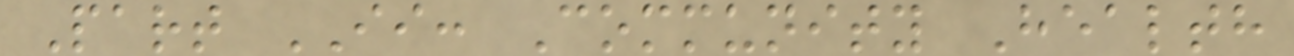Part II: Community Health
